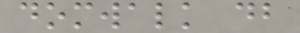domwalk db
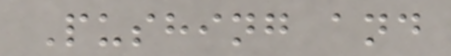Pushing and
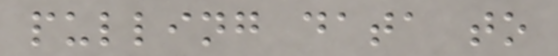pulling data to
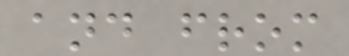and from
